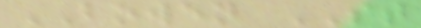BOWEN ST
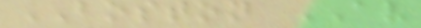BOSTON AV
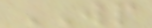WP
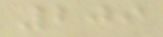209
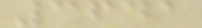3641
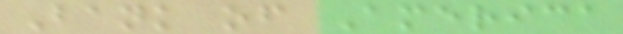Bank of America
